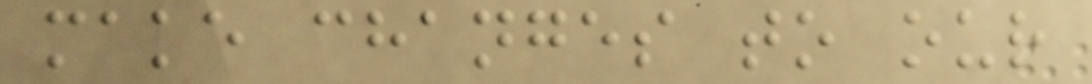make changes to our
